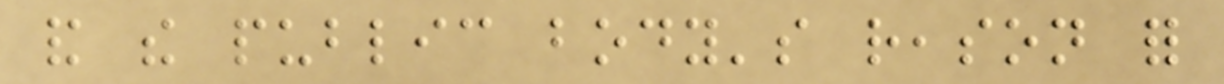and the public body's reason for
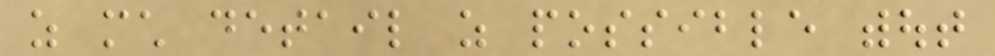as much detail as possible without
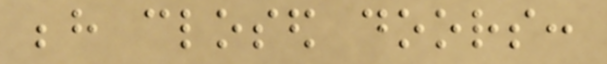behind closed doors:
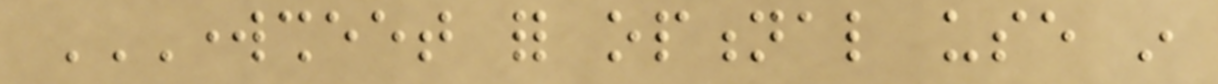WORKSHEET FOR OPTIONAL USE IN
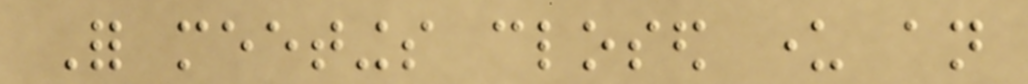For meetings closed under an
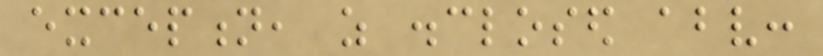exception, as disclosed above:
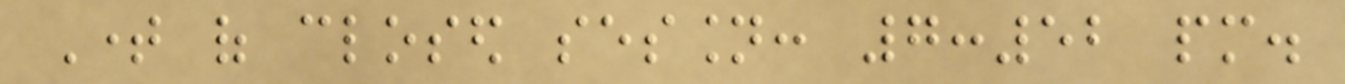Time of closed session: 7:52 pm.
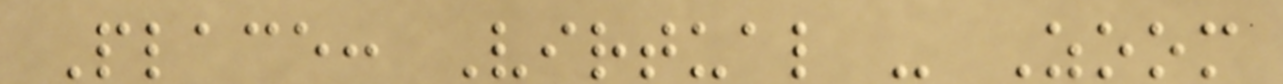Place: Virtual - Zoom
